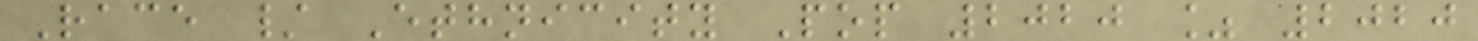Race / Ethnicity Pop 2020 % 2020
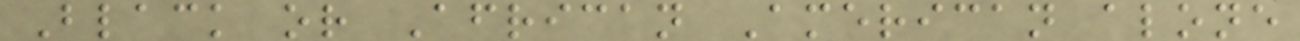Black or African American alone
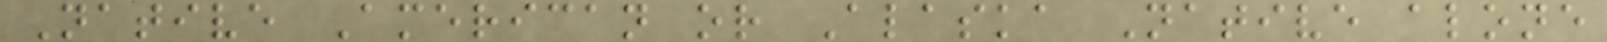Native American or Alaska Native alone
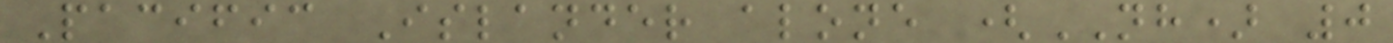Pacific Islander alone (NH) 0
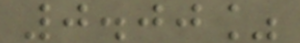0.00%
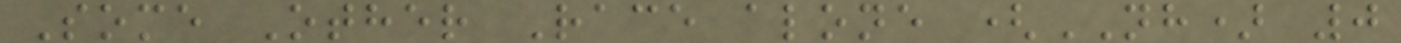Some Other Race alone (NH) 0
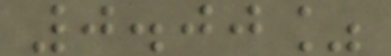0.00%
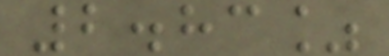2.83%
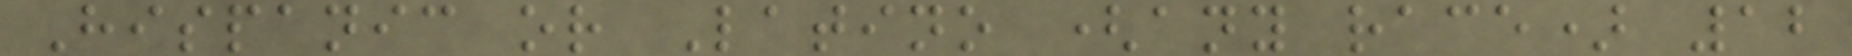Hispanic or Latino (any race) 12
